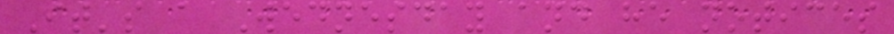It's a Wednesday and he notices
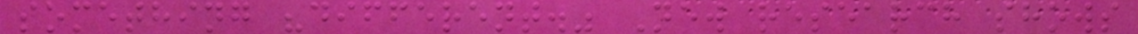something "different." New research shows
